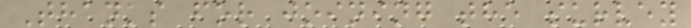Thanks for joining the survey
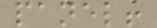panel!
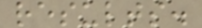results.
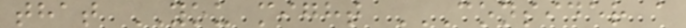that YOU might CONSIDER A
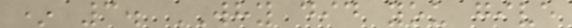* 3. WHY did you give
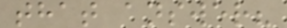that answer?
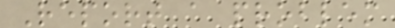Report a problem
